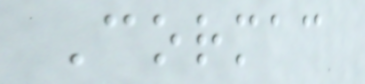Cormac
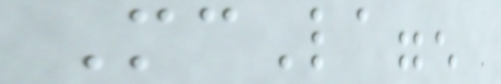McLaggen
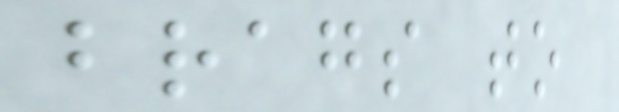brags to
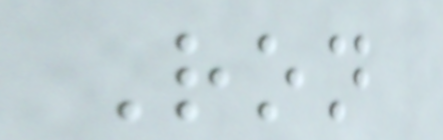Ron
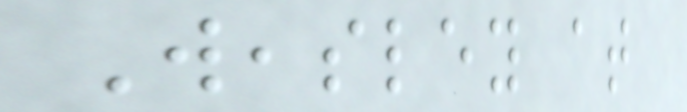Weasley at
